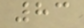83
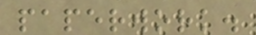paperwork.
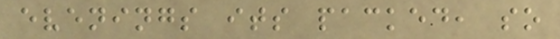evenings its packed, so
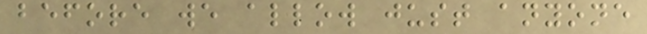before we allow just anyone
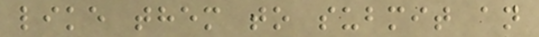like them to submit an
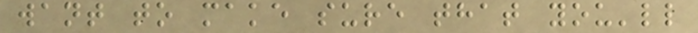want to make sure that you'll
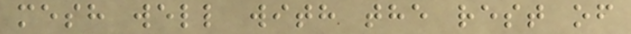mesh well with the rest of
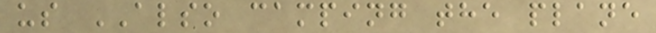us ALSO camping the plane
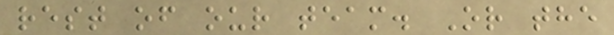rest of our team. Or the
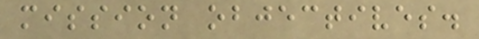mission objectives.
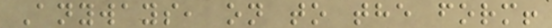Anyways, on to the form!
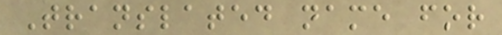Translated name for
